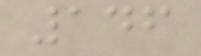146
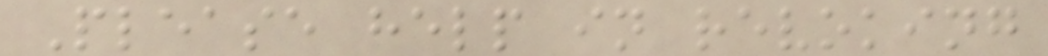Please help in revoking
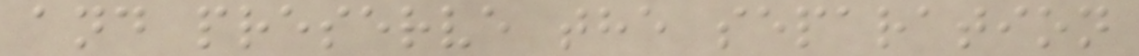and preserve the separation
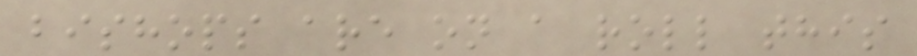bishops are on a roll this
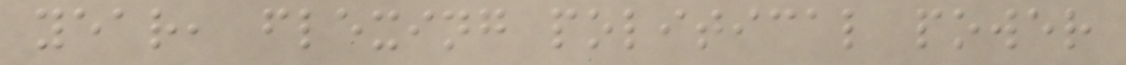year, flexing political power
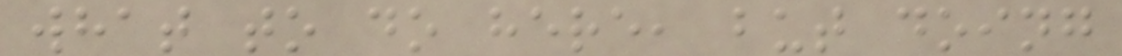what to do here, but doing
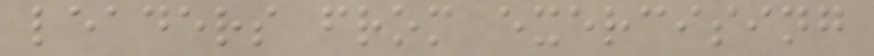leaders from exercising
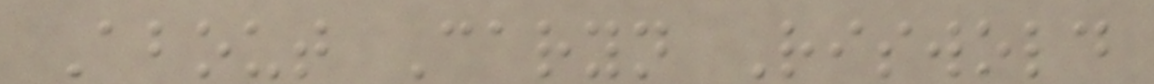About Caryn Riswold
